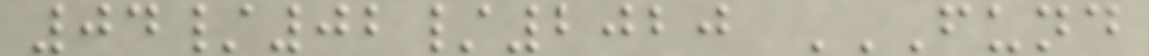04/02/2020 FUND
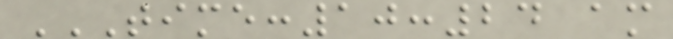TIME:10:24 AM
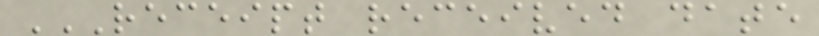RECEIPT RECEIVED DATE
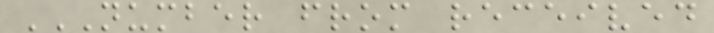NUMBER FROM RECEIVED
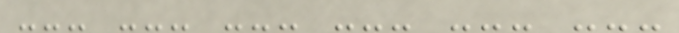--- --- --- --- --- ---
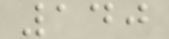140
